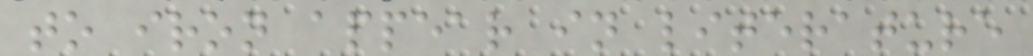to iron appear in literature
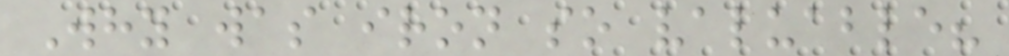Why was iron so valuable?
